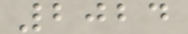2024
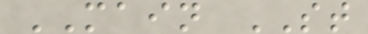MAIN ST
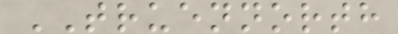TRUENNORTH
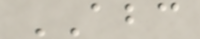ABC
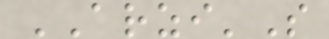ARZI'S
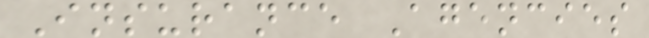Insurance Agencies
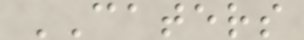CATERS
